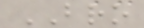BRO
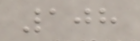108
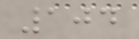104
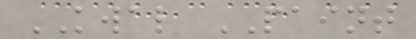KWAL PAINT
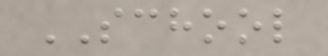SCHOOL
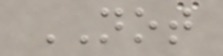NOT
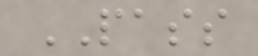PASS
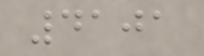4101
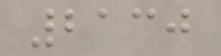2130
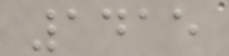1415
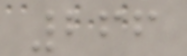266
